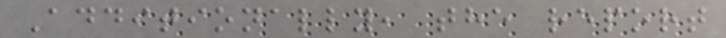Additionally, the report
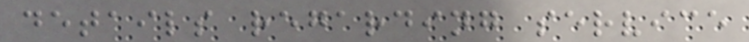details regarding service
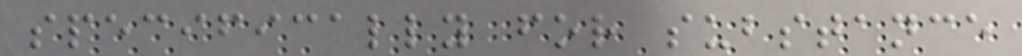specifically for substance
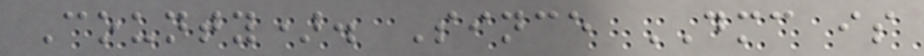County). Since DMC is
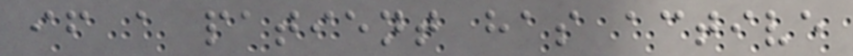if a patient has active
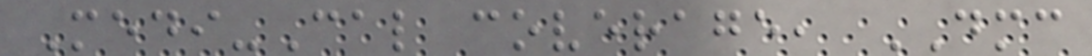Medi-Cal coverage, DMC
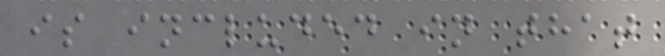is included in that
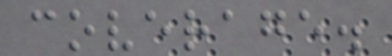coverage.
